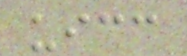uicc
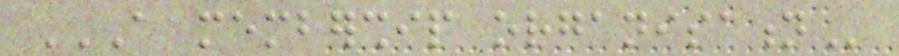A MEMBERSHIP ORGANISATION
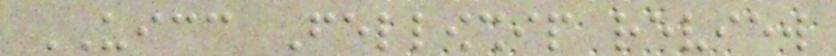UICC Fellowship review
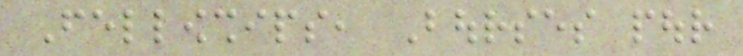Fellowships, Bourses pour
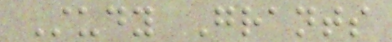Study Grants
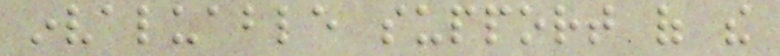invaluable support of the
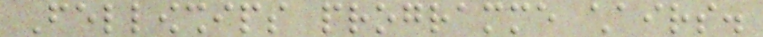Fellowships programme chairs.
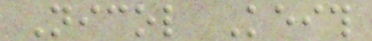Nicol Keith
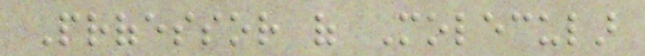Professor of Molecular
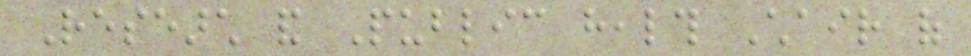Research and Public health Chair of
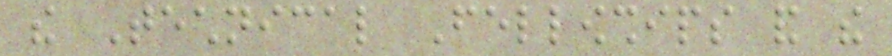the Technical Fellowships and the
